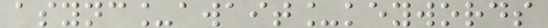async_await_keywords
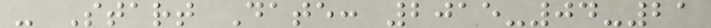- Start Date: 2015-04-21
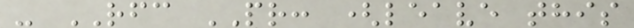- RFC PR: (leave this
